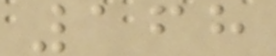168
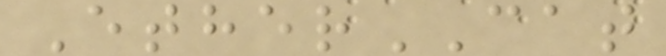EtherCAT
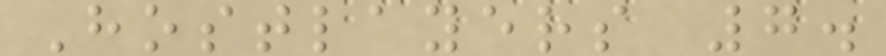Hostlayers 7.
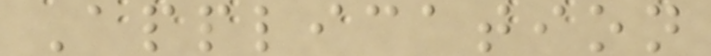Application
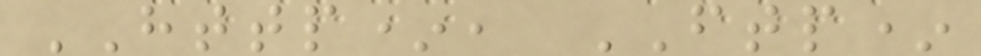HTTP*, FTP*
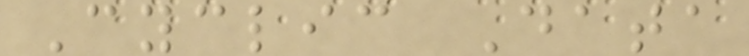Cyclic Data
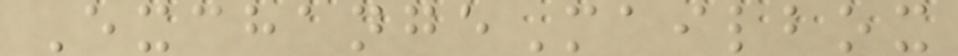ExchangeMailbox
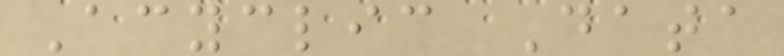Acyclic Data
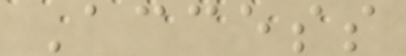Access
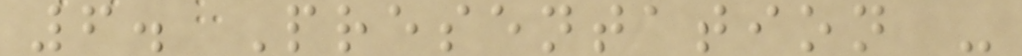6. Presentation -
